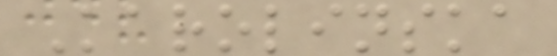Karolinska
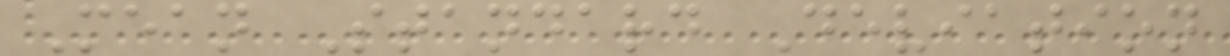Mean Standard Deviation
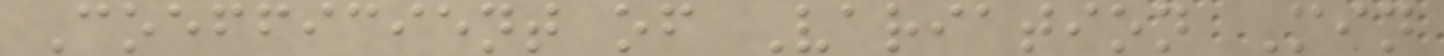Coefficient of Variation Min
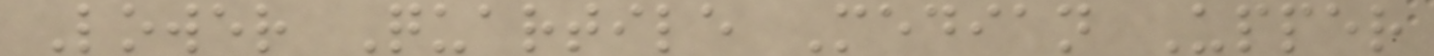Lower Quartile Median Upper
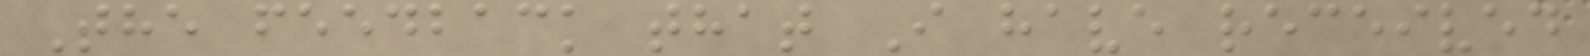The feedback that I have received
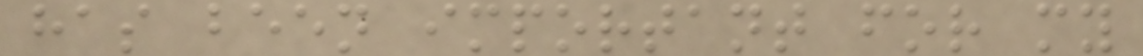has been important for my
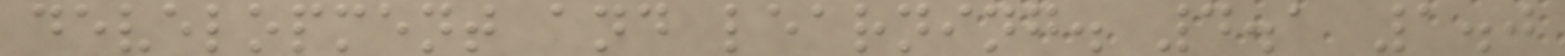development and learning. 4.1 1.0
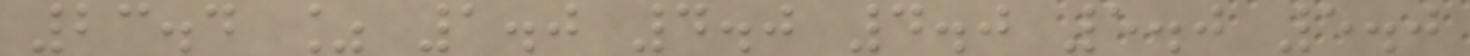23.4 % 1.0 4.0 4.0 5.0 5.0
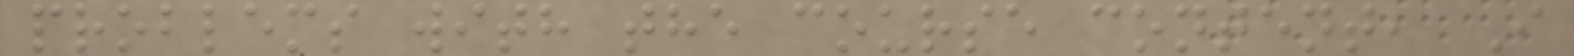problems with the course content, I
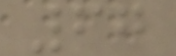67
